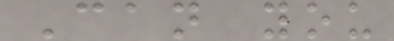Can you
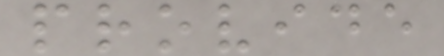provide
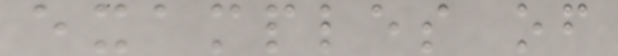examples of
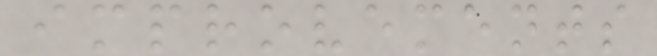improvements
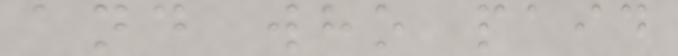and who paid
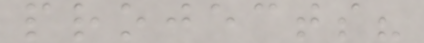projects?
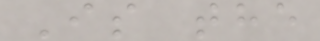Is the
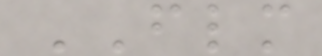FLM
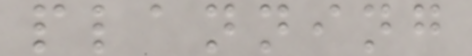planning
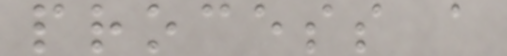process a
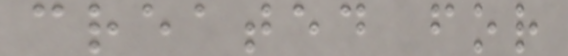created for
